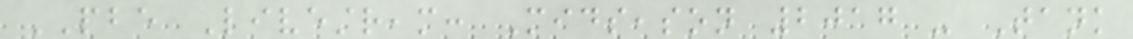PBE Livestream: Midseason 2017 - Tank
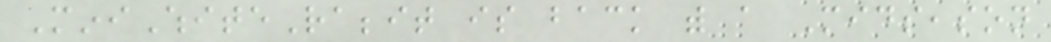MiniWhiteRabbit is back with a Midseason
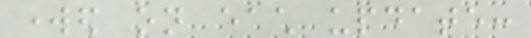worked on each update:
